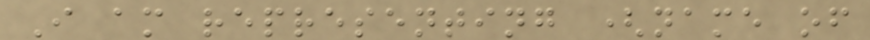I am representing (name of
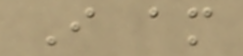I am
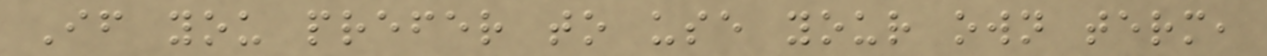If you prefer to use your own term,
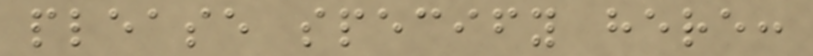please specify here:
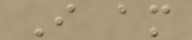I am
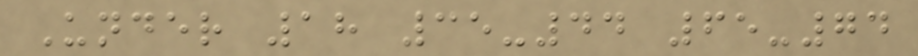Under 18 35-44 65-74
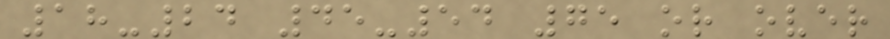18-24 45-54 75 or over
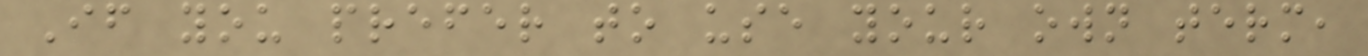If you prefer to use your own term,
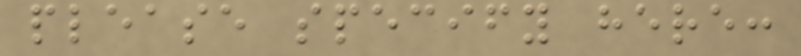please specify here:
